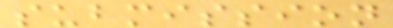submission
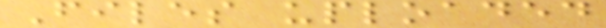Files uploaded
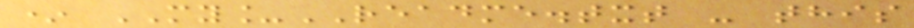* MY_README.txt - this
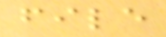file
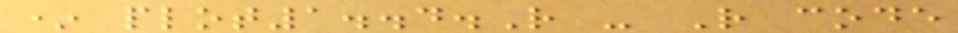* plot1..4.R - R code
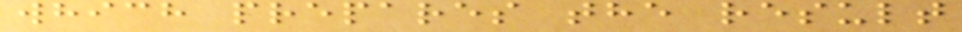which prepares the result
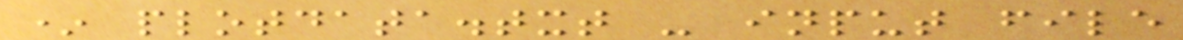* plotdata.txt - input file
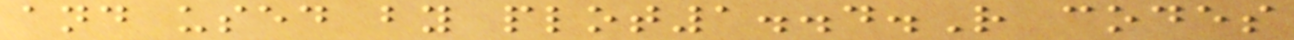and used by plot1..4.R codes
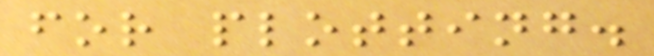for plotting.
